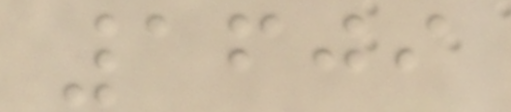1609
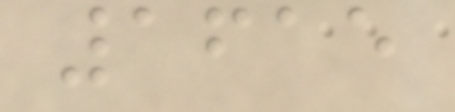1615
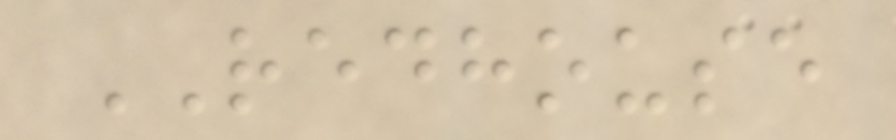REDHOUSE
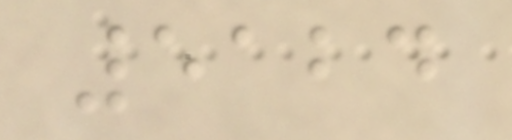5124
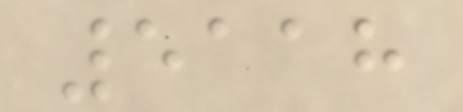5118
